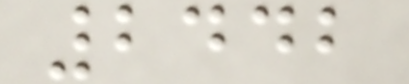2442
